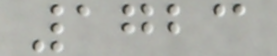1723
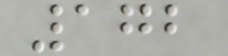172
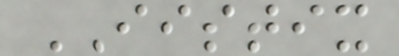IISTIX
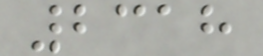2318
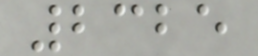2325
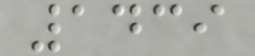1439
